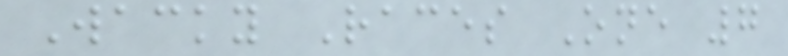Wacky Races One 7
